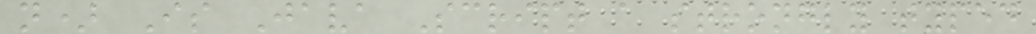n) Is Java Script a strongly typed
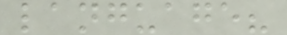language?
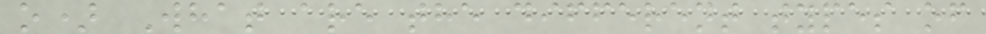o) What are the different types of
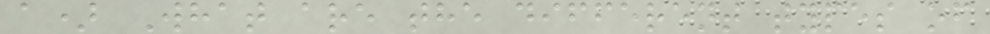a) What are the different types of
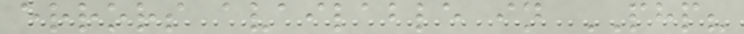errors available in PHP?
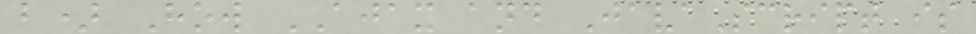b) How AJAX and JavaScript is
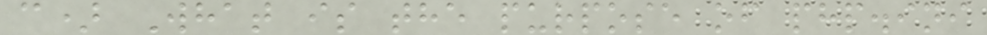c) What is the purpose of php.ini
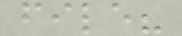file?
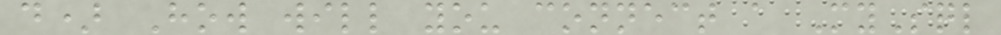d) How will you connect a MySql
